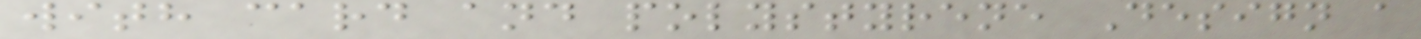with card and polystyrene Design a
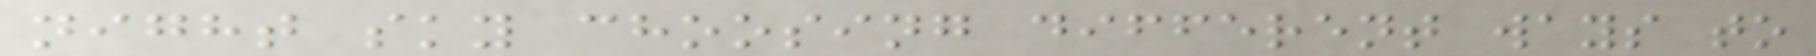night sky choosing different ways to
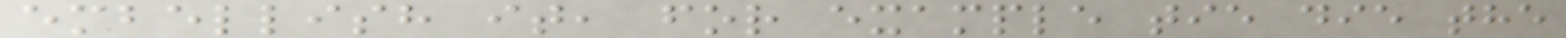embellish it, for example tie die the
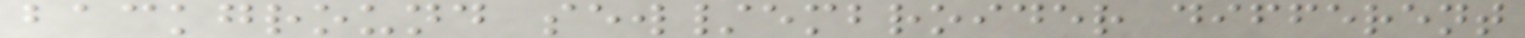background sew/embroider different
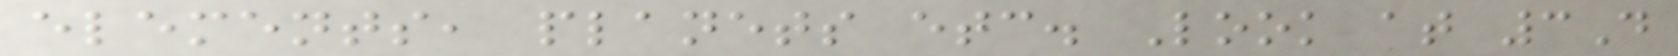elements, planets etc. Look at 3D
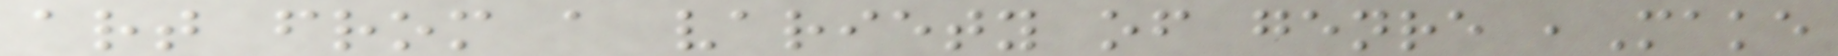art from a variety of genre ,Make
